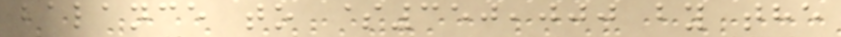balance to $350,000 by the
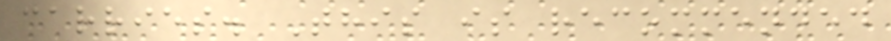carries. This is recommended
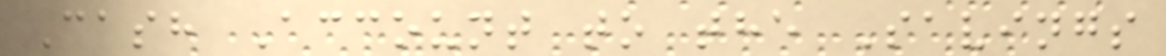Cash Account to the Savings
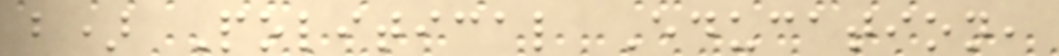b) Political Education,
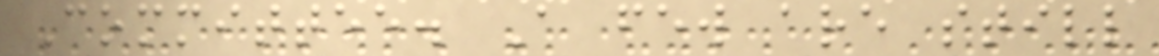Committee. A few are still
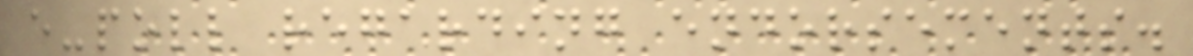e-poll regarding endorsements.
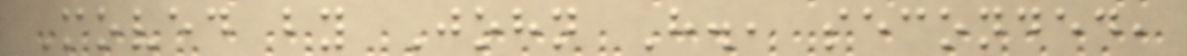Moved by John H., seconded,
